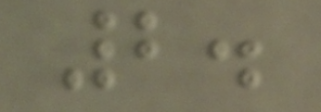2.
